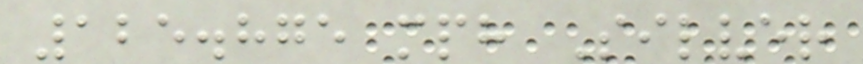125.875 mph Silver
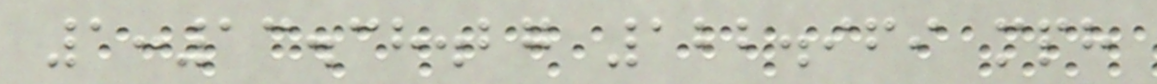1:13.38.27 122.969 mph
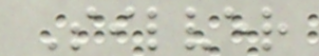Silver
